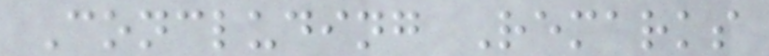Concluding Remarks
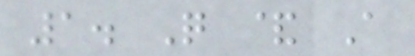1. Q & A
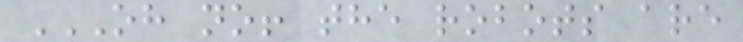OH NO! THE ROBOTS ARE
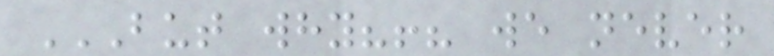BUT WHY?!? WE NEVER
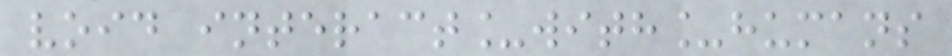void interact_with_humans
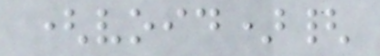(void){
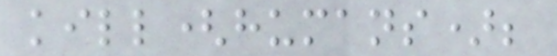kill(humans);
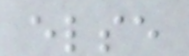else
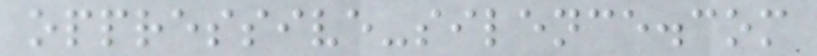oppressive-silence.com
